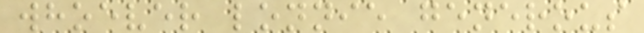whoever lonnie generous
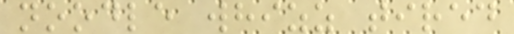noodle whizz tired
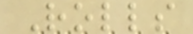Rolls
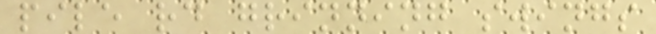pile rd grinning swings
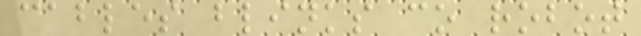cables blinks co robot
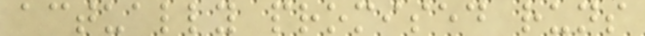actually promised runs
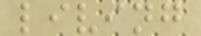living
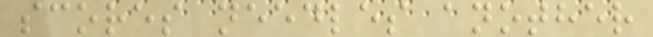scores needles another
